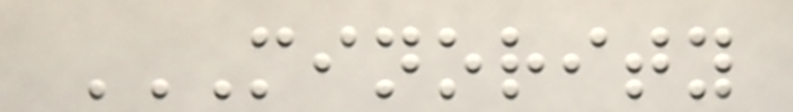MINORITY
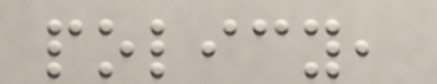policy,
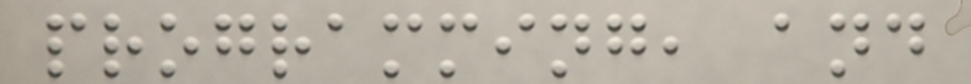programming, and
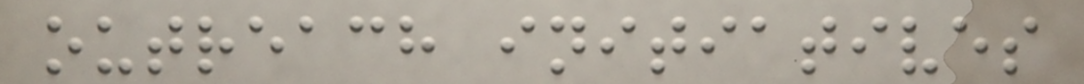outreach initiatives
